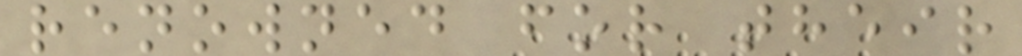renowned for their
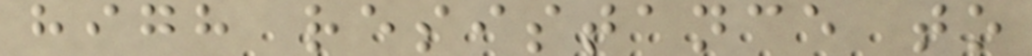high resistance to
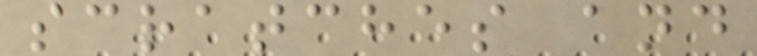scratches and
